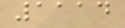1114
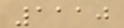1110
